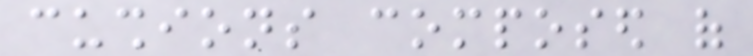cushions composed of
